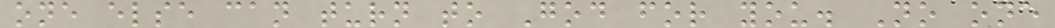one else can turn to God for you. No one
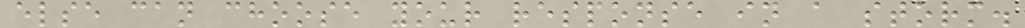else can choose your response in a storm.
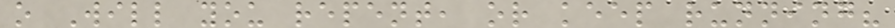o Will you repent, or keep running?
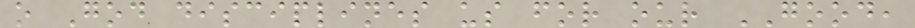o God disciplines us for our GOOD,
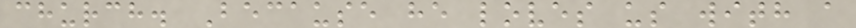church. Because he loves us with a
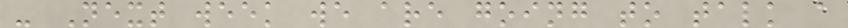- Next week we are going to talk a
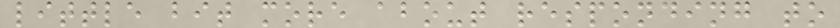little bit more about responding to
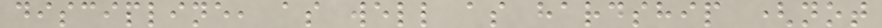discipline, as well as hardship (not
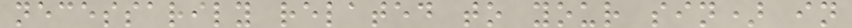necessarily related to your sin) in
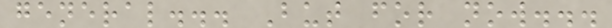general... But for now...
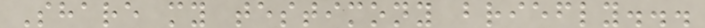Share my testimony briefly...
